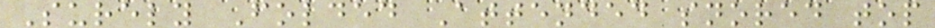Surely Folded Attended snored top
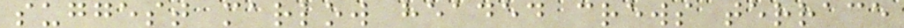suggest marlow headed crews terrace
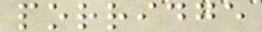porridge
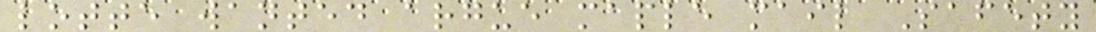lotte wanted argue maple mail Safety
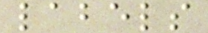labels
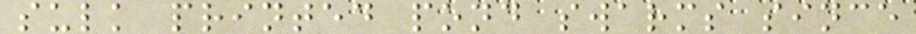sulk printed pond swarms since
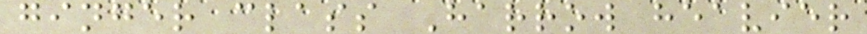ginger class Harrow heavier
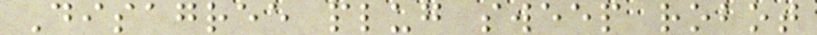Disagree plug sweep robot
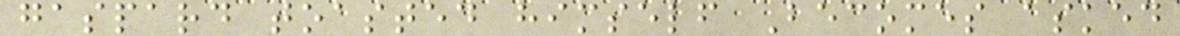gaspard toasted himself Becomes asked
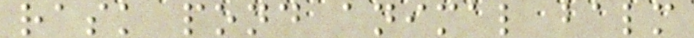rask pond animal balm
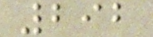292
